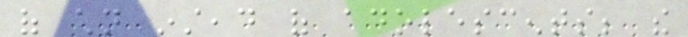of children instead of adolescents; the
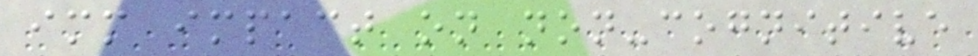immediate impact on non-cognitive
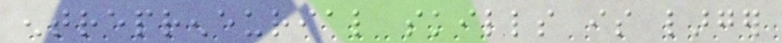entrepreneurial skills is larger
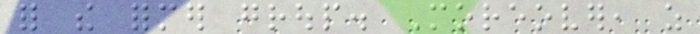for the former group. Moreover, as
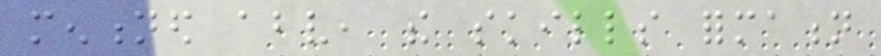mentioned above, the skills formation
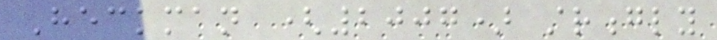Heckman (2007) strongly
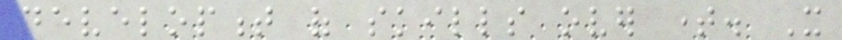development of skills over time. It
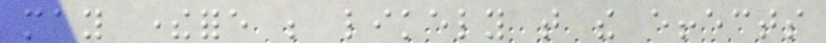may therefore be likely that the effects
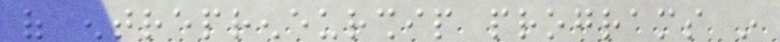of entrepreneurship programs in
